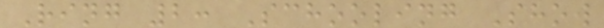Ring 2: Schooling Show
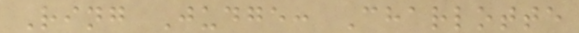Ring Judge: Charlotte
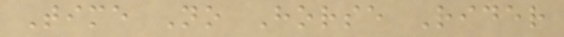Time No Horse Rider
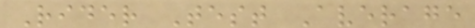Rider Test Average
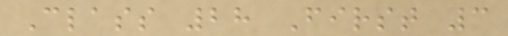Class 28 First 3
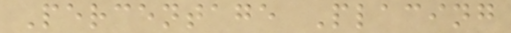Percentage Placing
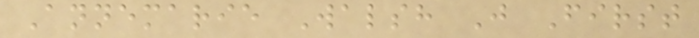Annemarie Walsh J First
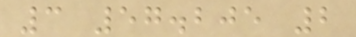3 57.205 2
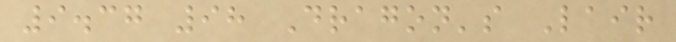9.37 98 Dragon's Lair
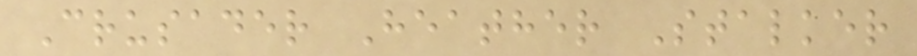Crusader Heather Stalker
